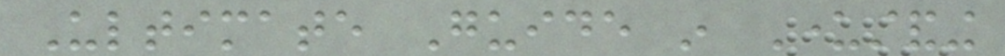Ultimate Guide in Understanding
